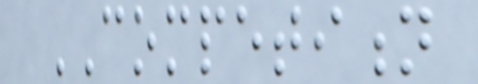COMPETITION
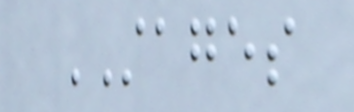STAGES
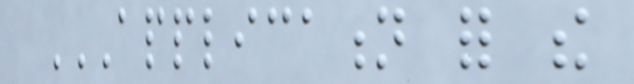APPLICATION FOR THE
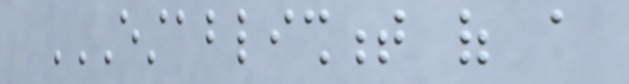ESTABLISHMENT OF A
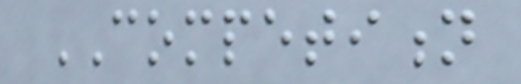COMPETITION
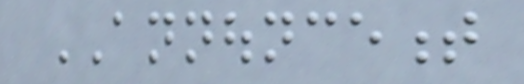ANNOUNCEMENT
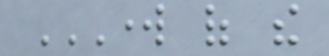WORK OF THE
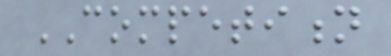COMPETITION
